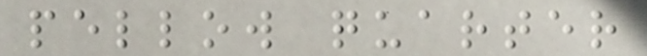pellow quarter
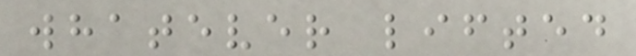whatever lifted
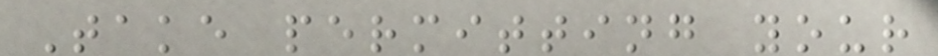Take permitting your
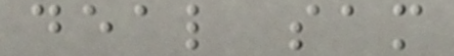deal sam
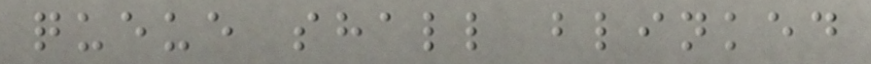queue shall blinked
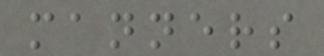manners
